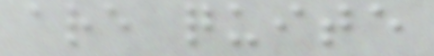are quite
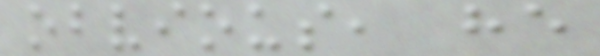obvious, he
